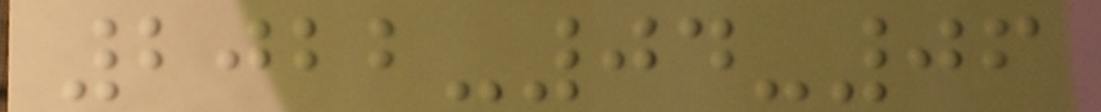2022-04-06
